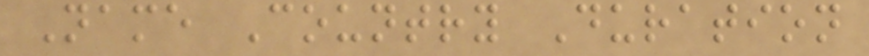Name Country Duration
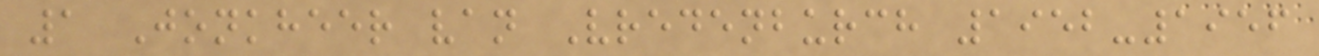1 Jonkheer van Vredenburch 1952-1956
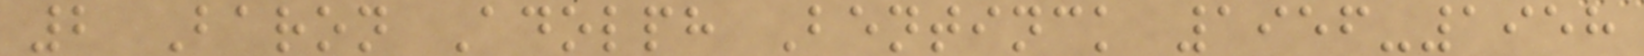2 Baron Adolph Bentinck 1956-1958
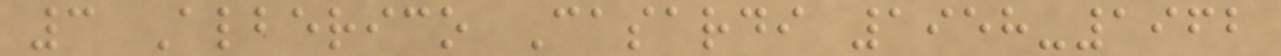3 Alberico Casardi 1958-1962
